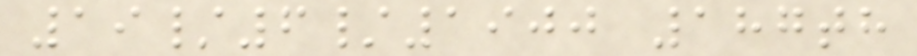19/6/1900 187th
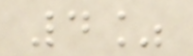4%
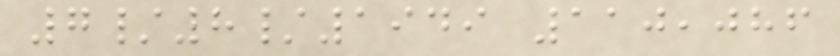7/8/1949 110,086
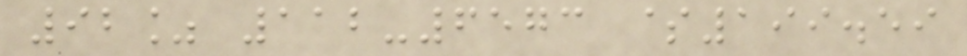92% 112-6573 $199.59
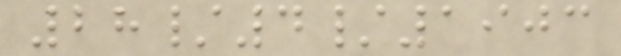28/4/1903
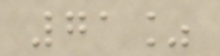71%
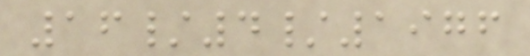16/4/1976
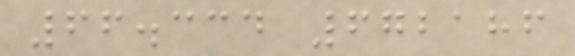66.334 672186
